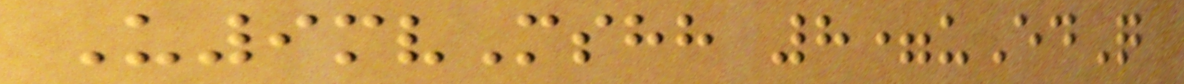U9mvMshh 8=uEdQ
